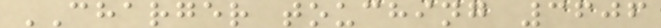CHARGER touching 3606
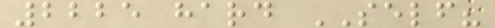2225 hard SELF?
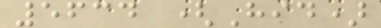5634 (Hid)
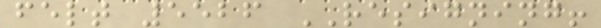felt 5526 RESIGNING!
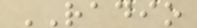RADIO
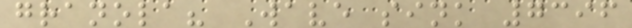granola? Wave sink 7396
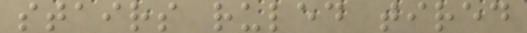stairs ruled tired
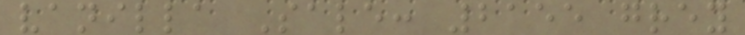vanilla Sale: 2155 grey
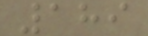189
